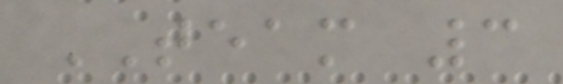TEAM 3
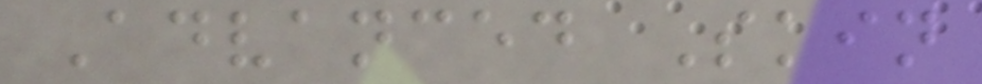Advanced Skin
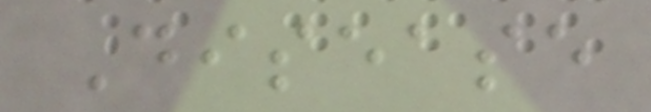Disease
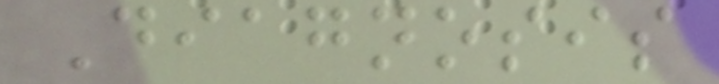Diagnosis
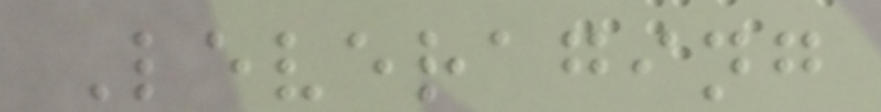Leveraging
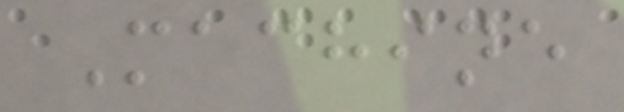Machine
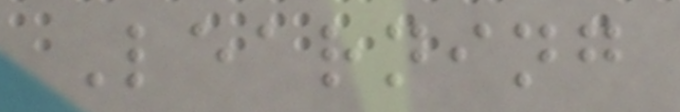Learning
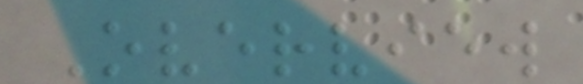Overview
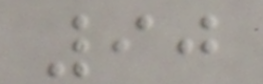90
